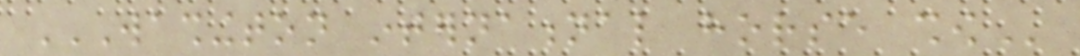WASHINGTON INTERNATIONAL HORSE SHOW
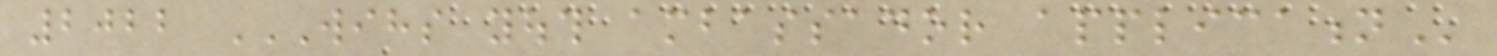2022 WIHS YOUTH AMBASSADOR APPLICATION
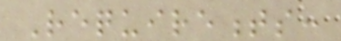Requirements:
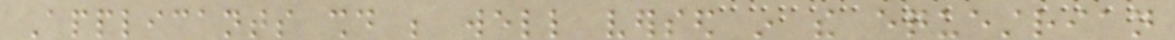Applicants should be well versed in the equestrian
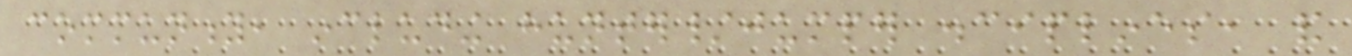community, including hunter/jumper disciplines, and
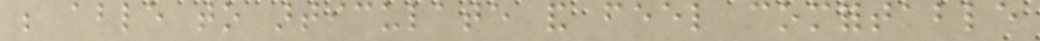be able to articulate and feel comfortable
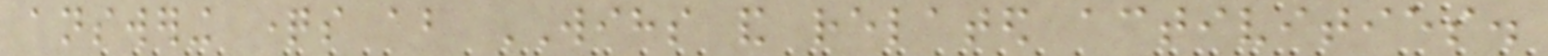answering questions about WIHS and related activities.
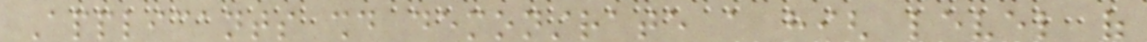Applicants should demonstrate a high level of
